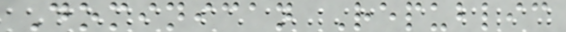Dominican Republic
